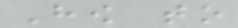How to
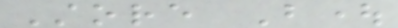Store Bought
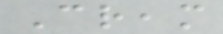Cream
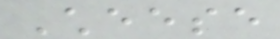Cheese
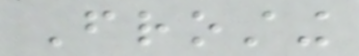Frosting
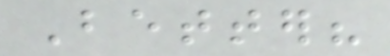Better?
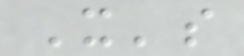It's
